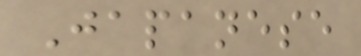Japanese
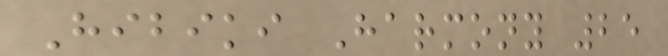Hibiki Harmony 25
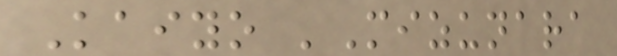Kaiyo 'Mizunara
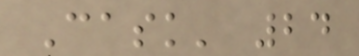Cask' 24
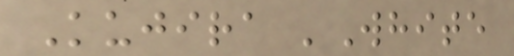Kujira 'White
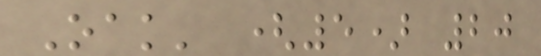Oak' (5) 20
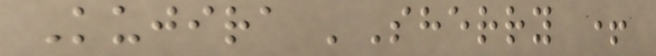Kujira 'Sherry +
